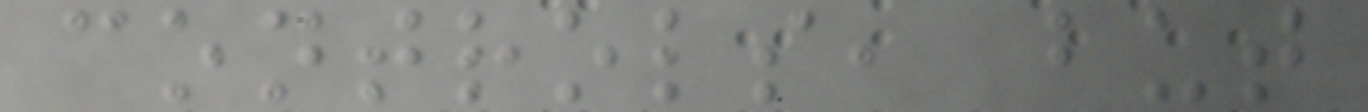controls, but
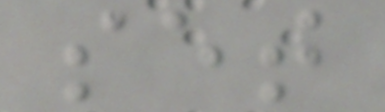set
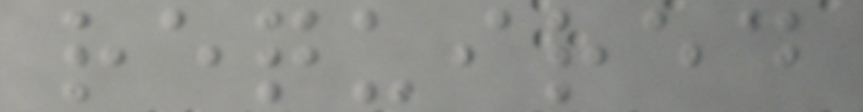required
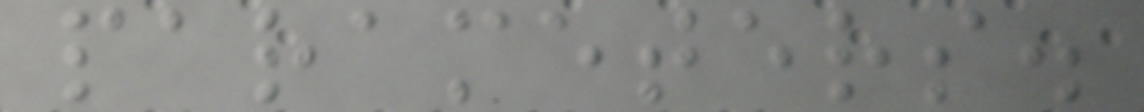parameters.
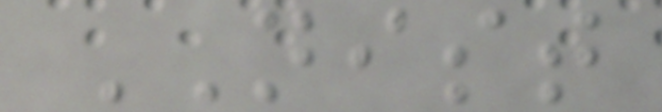NIST
